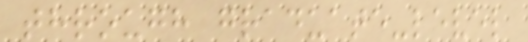through graduate-level
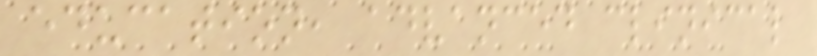education, advanced clinical
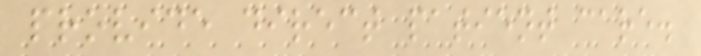provide direct patient care.
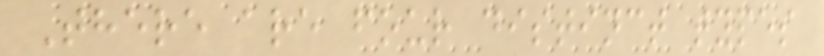There are four distinct types
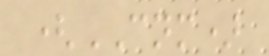(CNM)
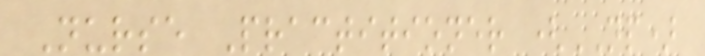Nurse Practitioner (NP)
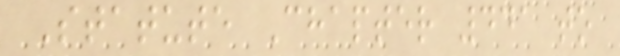Statute Chapter 441 to
